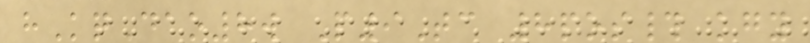hKqDao8w P9Tc 8pos# kgy
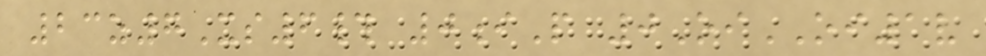23z7Xs6# 0iP 0OiOI1v
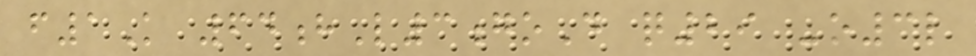f1K 64hL3goD q29 -o3l
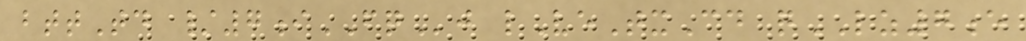bttTd /7iFQj lVeTxCd qLZ7e
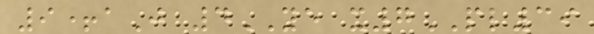9+aJ 4YE x7PL39
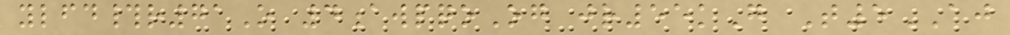ylfd#r71O 4awpqoOg jr55kG T5AJ
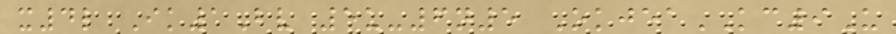x4l Ik1Bv 5u-6n5 OkjeaKC9U
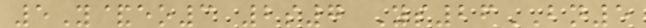5Y&eo3 2s7 Ys26BN5
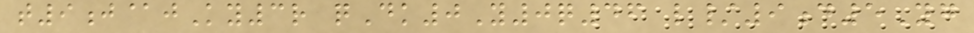t9j@jKy3r qDk0Y0q46 l/9d5Yg
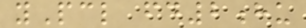yPcl fd2hu
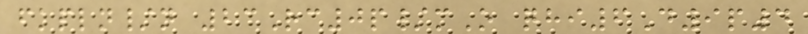fkpln/n 23Rc0p/mO qhi6D9p4
